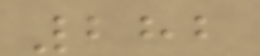282
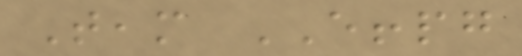Team EFFPG
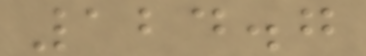124.7
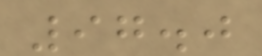97.0
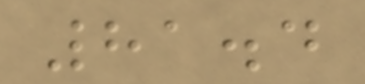81.4
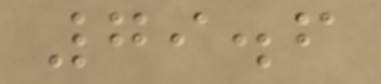79.6
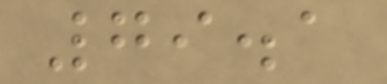79.1
